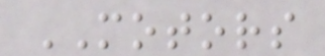MOTORS
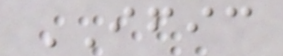IFIC
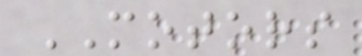MOTORS
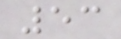53
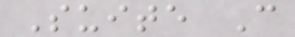Suite C
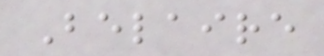Belaire
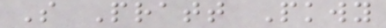S Pratt Pkwy
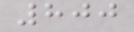800
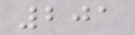201
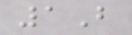1B
